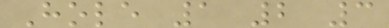Hole 1 2 3
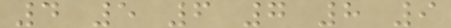4 5 6 7 8 9
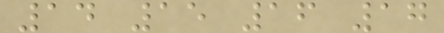14 15 16 17
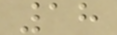18
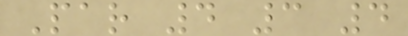Par 4 3 4
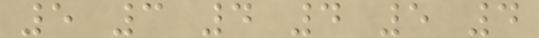5 3 4 4 5 4
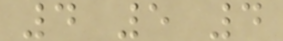4 5 4
